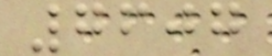7607
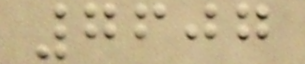7607
